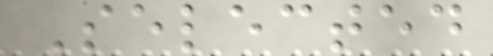Selected
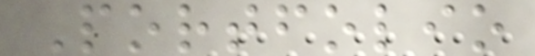Portfolio
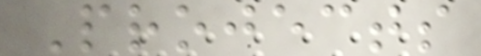Projects
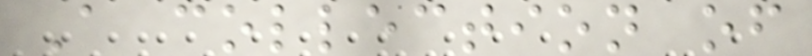A collection of
